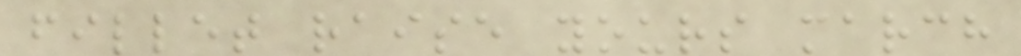fillet raise yours march
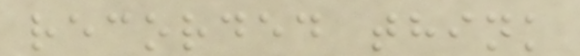recorded think
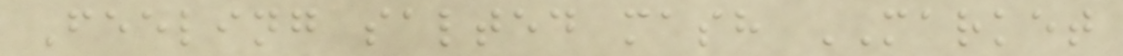Feeling salted mash MARKET
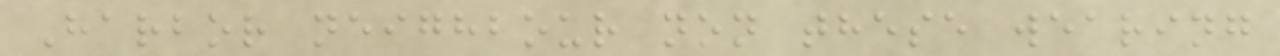Harbor neighbour non these wearing
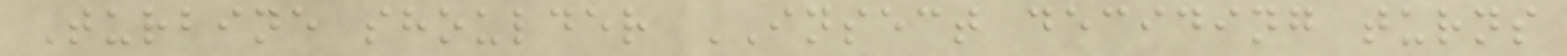Turbine shoulder INSECT deciding turns
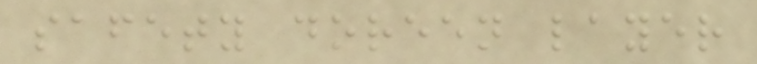safety doreen layer
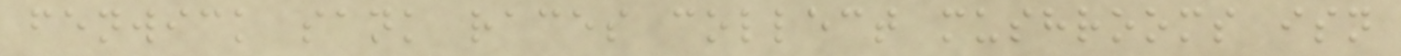fenwick sank races collect mushrooms isn
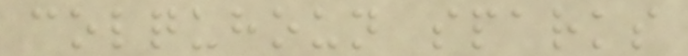colquhoun sparks
